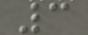3
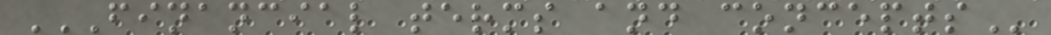FINANCIAL TERMS AND CONCEPTS
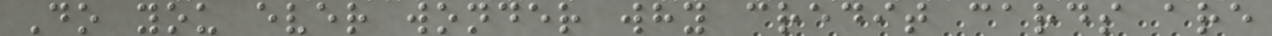Do you ever wonder why credit cards are
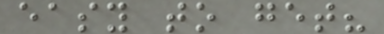easy to get?
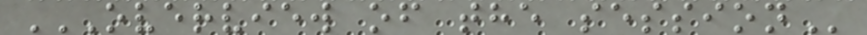OVERVIEW OF THE SESSION
